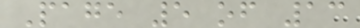Page 5 of 13
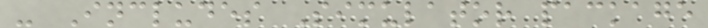- Includes Simulator package
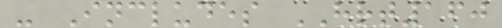- Includes HRT160
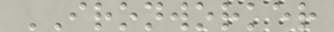IRONWORKER
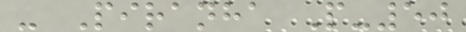- Piranha P-50
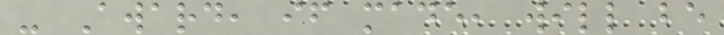- Award, if made, will be
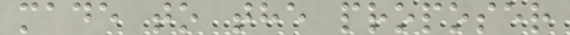made to the proposer
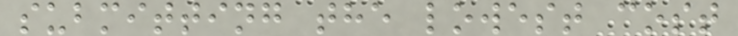submitting the lowest cost
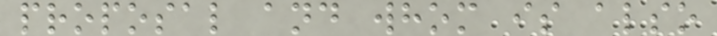proposal and whom is also
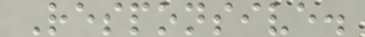Responsive.
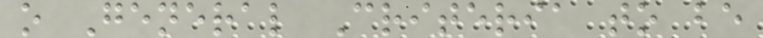o General Criteria to be
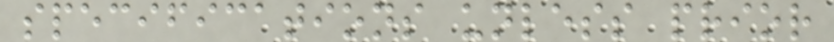specifications unless prior
